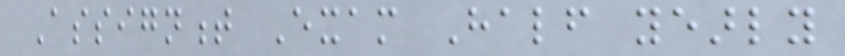Assignment Exam Half yearly
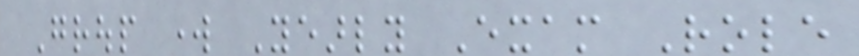Group work Yearly Exam Role
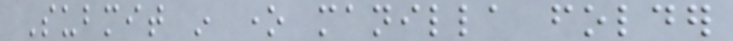Submit in one manilla folder
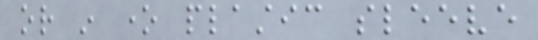or in one plastic sleeve
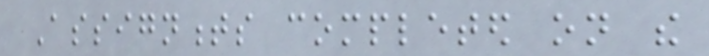Assignments completed on the
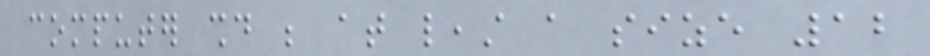computer should be at least a size 12
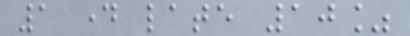1 day late 10%
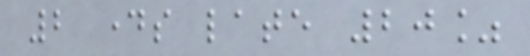2 days late 20%
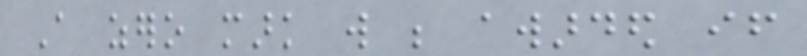A zero mark will be awarded if
